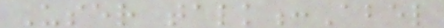User talk:Abel
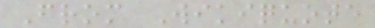From Wikiquote
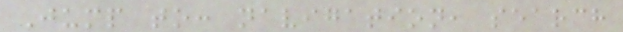Jump to: navigation, search
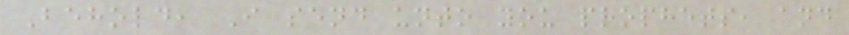Behold, I send unto you prophets, and
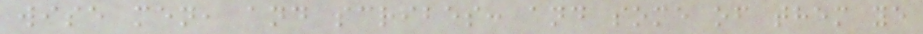wise men, and scribes: and some of them ye
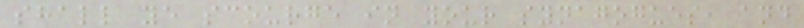shall ye scourge in your synagogues, and
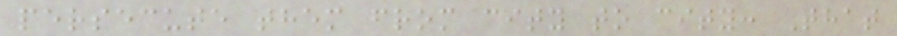persecute them from city to city: That
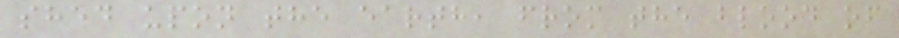shed upon the earth, from the blood of
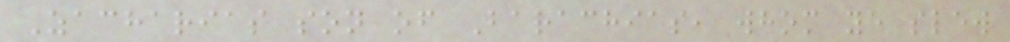Zacharias son of Barachias, whom ye slew
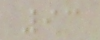93
